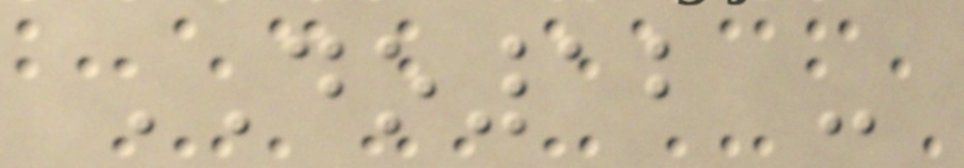DO12 -
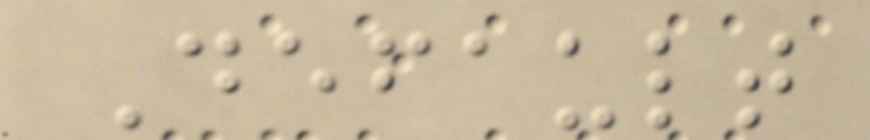Default
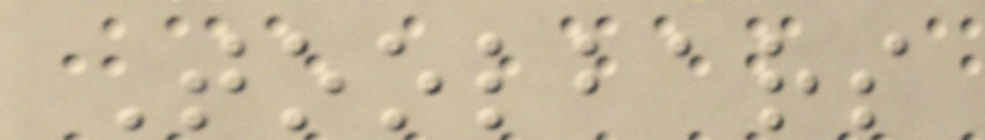Toolbars
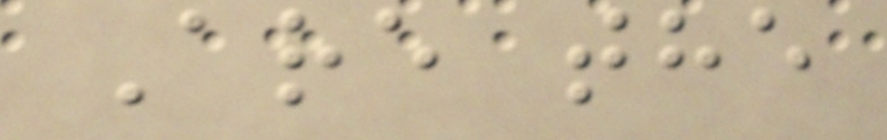Are the
